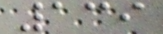139
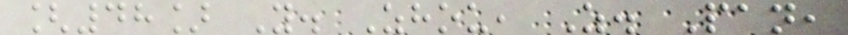[48] Y. Zhou, Z. Pan,
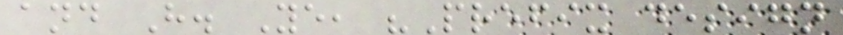and H. Ye, "Prefix design
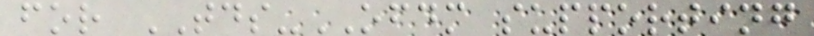for TDS-OFDM supporting
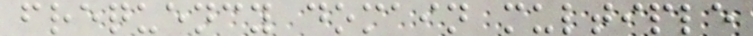frequency domain multiple
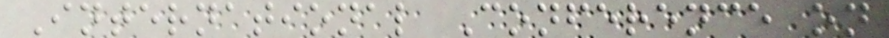International Conference on
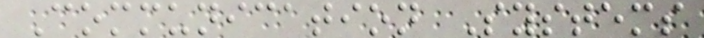Communication Systems
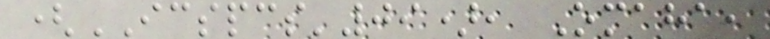(ICSPCS'09), Omaha,
